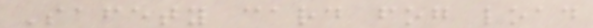Safety card fog load
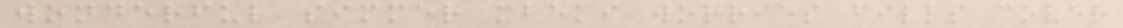wonderful simmer mbeki worries fills cover
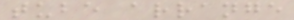tube arrange
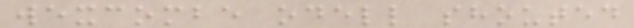wexcombe odell shouted
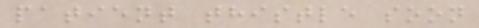patient thistle soon
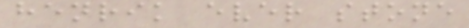henrik ever stone
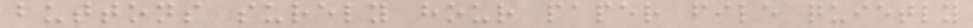buttons surely hour paper file quietly
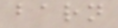barn
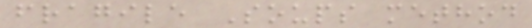fragile Soups method
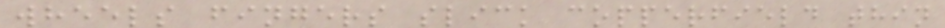wheels fingers slick copperfield thin
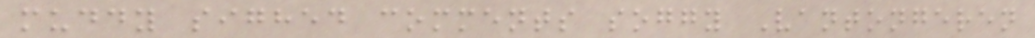muddy sighed comments soggy Vantongeren
